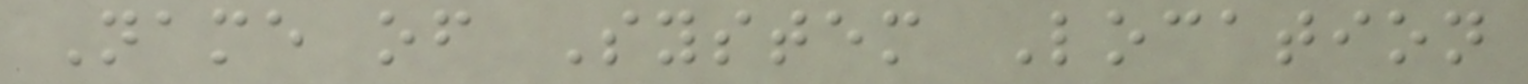Name of System Location
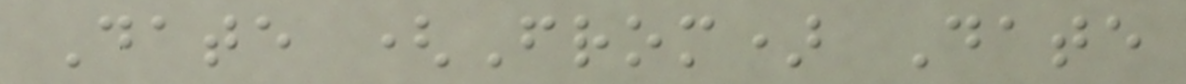Date (From) Date
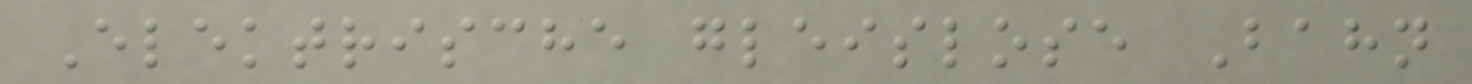Elektrische gleislose Bahn
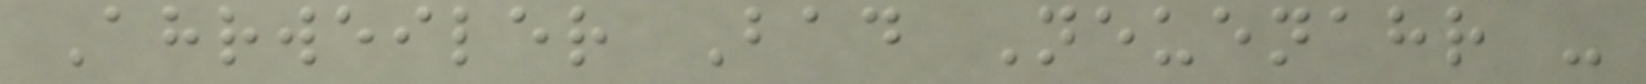Ahrweiler Bad Neuenahr -
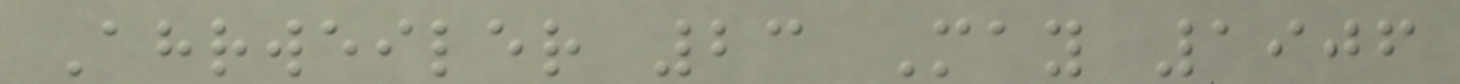Ahrweiler 23 May 1906
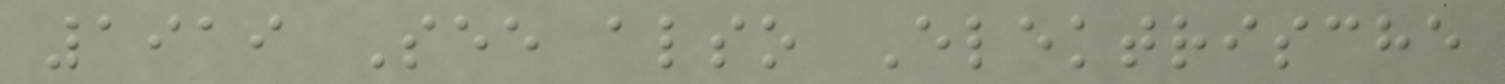1919 See also Elektrische
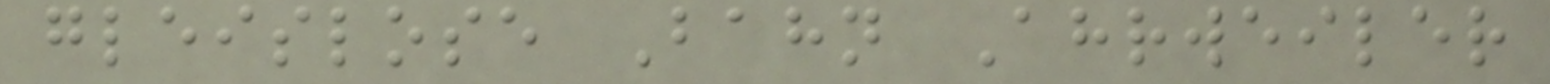gleislose Bahn Ahrweiler
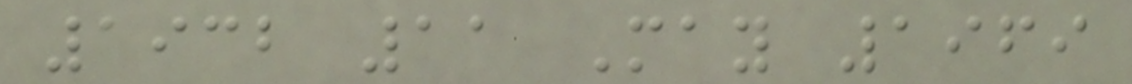1932 11 May 1969
